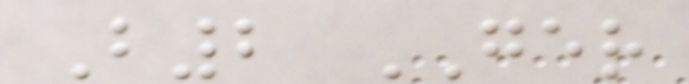B2 GER
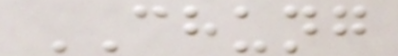CHUNG
